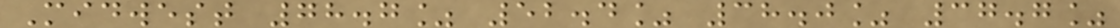Midwest 78.7% 52.4% 38.0% 37.7%
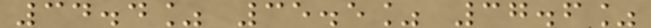34.4% 35.5% 37.6%
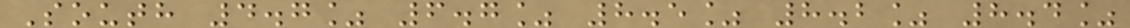South 4.7% 6.7% 8.5% 8.2% 8.4%
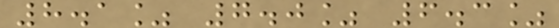8.1% 7.0% 6.3%
